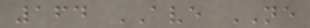164 AVE NE
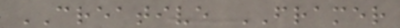CREATIVE FRAMER
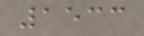1533
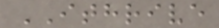ITHRIVE
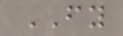FY
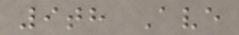9th Ave
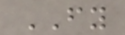FY
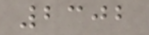2302
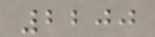2200
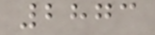2873
